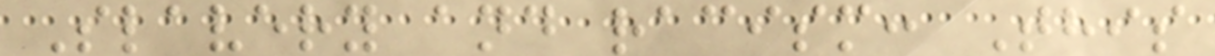Slavery and racism: This
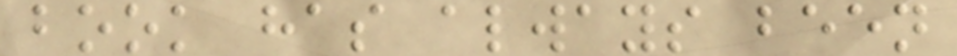book has always been
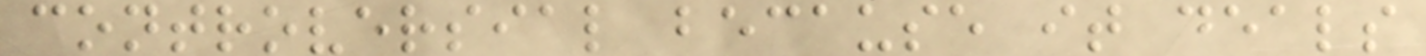controversial because it deals
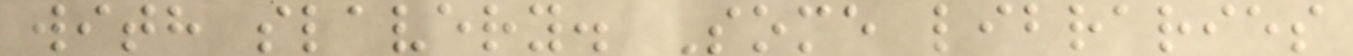with slavery. Some libraries
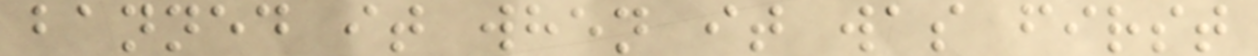banned it when it was first
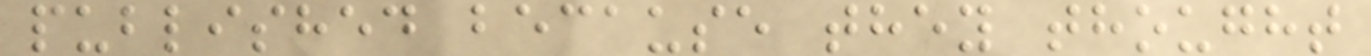published because they thought
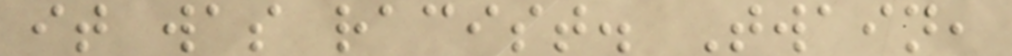it was racist. Twain,
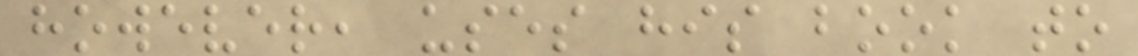however, uses his book to
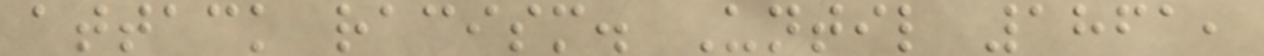attack racism. Until 1861,
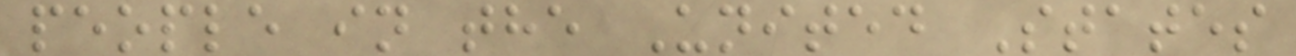people in the United States
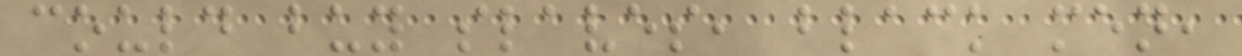could buy slaves, black men,
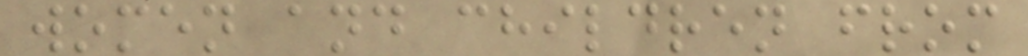women and children from
